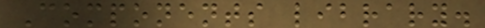Components library.
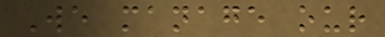We manage our
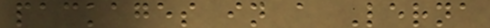packages in a Lerna
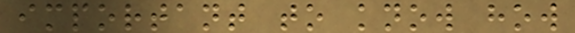important to know how
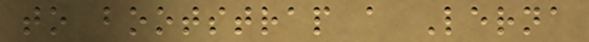to bootstrap a Lerna
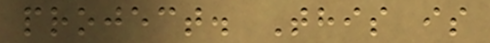project. This is
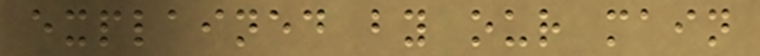explained by our main
